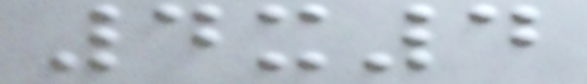4x4
